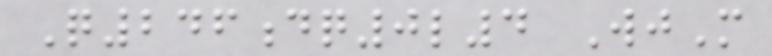Q246dq0l4 WjM
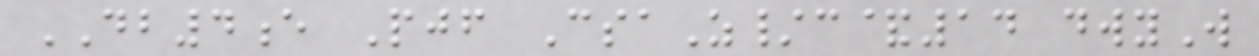DB4e Pjf CsaZ/c&14 dwyW
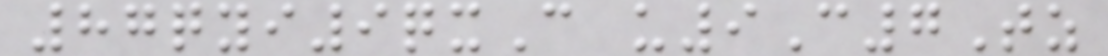87qyi9qxC u9C7Tz
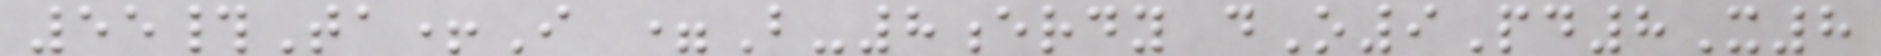55#Ta+I =B-8erdy dO9Pd8X8
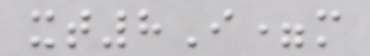xt8I=m
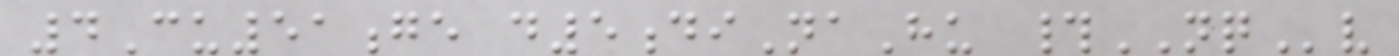4Cu51ge d5diNaHu #NQv
